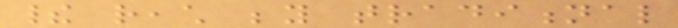their reach beyond traditional
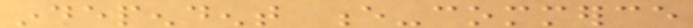independent e-commerce
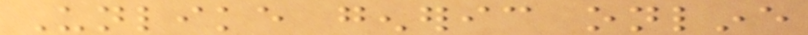Unlike generic online
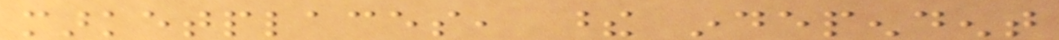marketplaces, these independent
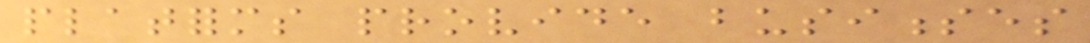platforms provide businesses
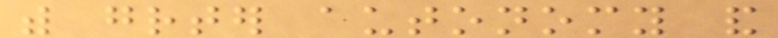with greater autonomy and
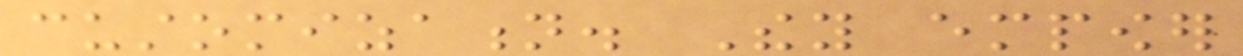customization. They empower
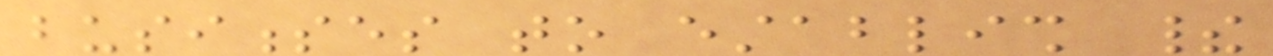businesses to establish their
